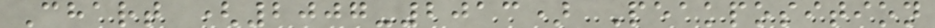Chart (2007-2013) Peakposition
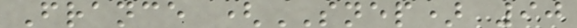France (SNEP) 90
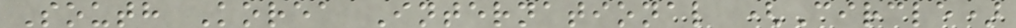South Korea International (Circle)
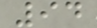94
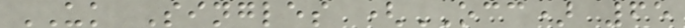UK Singles (OCC) 65
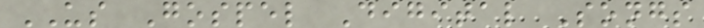US Gospel Digital Songs
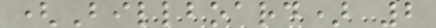(Billboard) 2
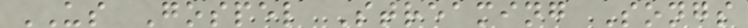US Gospel Streaming Songs
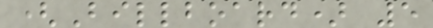(Billboard) 5
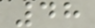48
